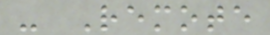- Remote
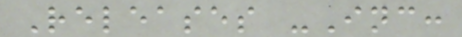Releases -Inc:
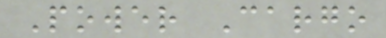Power Cargo
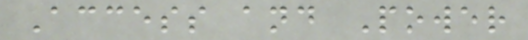Access and Power
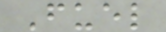Fuel
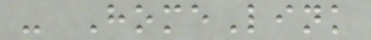- HomeLink
